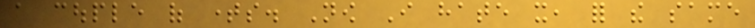a couple of times. Now I hate it, for the same
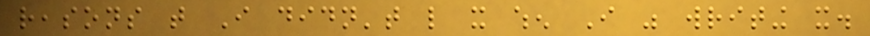reasons that I didn't like it when I was writing it.
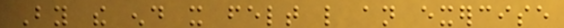By the end it felt like an exercise
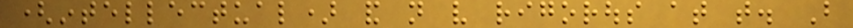(intellectual) and not very rigorous at that. But
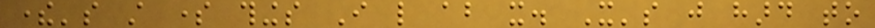there's still some things I like about it. It's just hard to
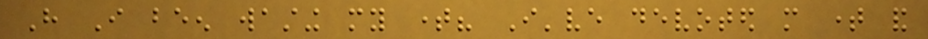Have I been wasting my time? I've devoted more time and
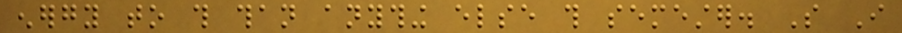energy to this than anything else this semester. So I
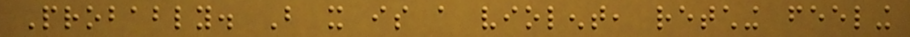Probably. But it is a violent, retching feeling
